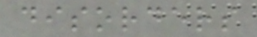disorders
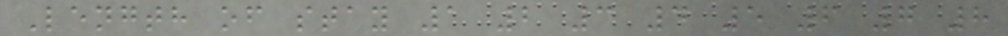Length of stay 1 2 3 4 5 6 7 8
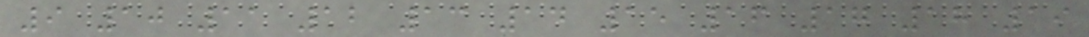9 10 11 12 13 14 15 16 17 18 19
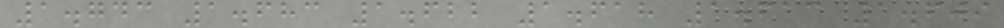1.743 1.683 1.622 1.618 1.613 1.609
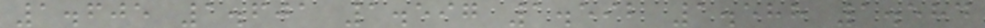1.605 1.601 1.597 1.592 1.588 1.584
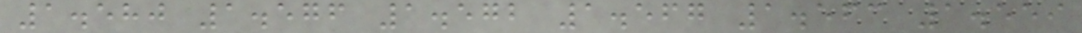1.580 1.576 1.572 1.567 1.563 1.559
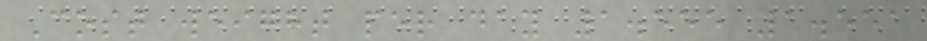Cost weight per day 1.555 1.551
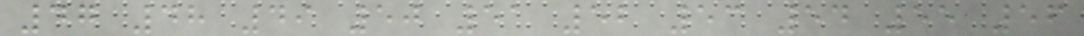47 48 49 50 51 52 53 54 55 56
